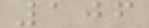106
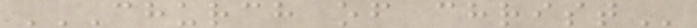CHURCH OF CHRIST
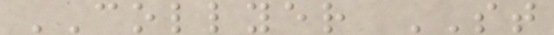COLLYER ST
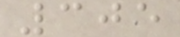305
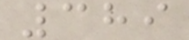389
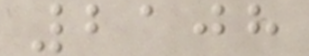2108
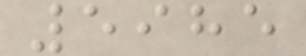5985
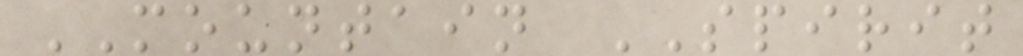MOUNTAIN SPIRIT
